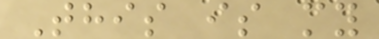This is my
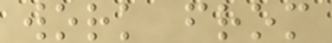work from
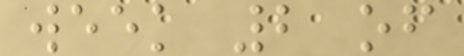week 2 of
